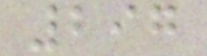297
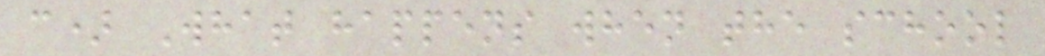c) What happens when the school
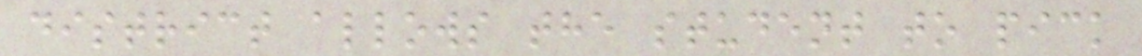district allows the student to pick
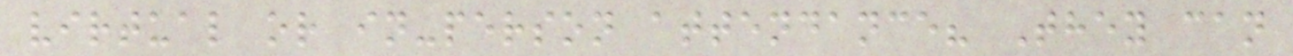virtual or in-person attendance? They can
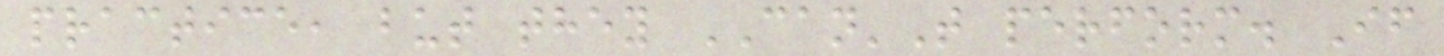practice, but they CAN'T perform. If
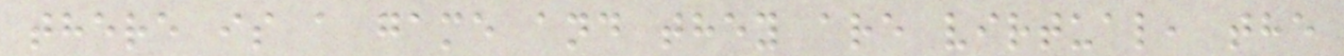there is a game and they are virtual, the
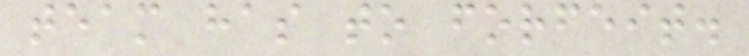team has to forfeit.
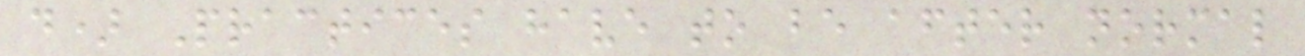d) Practices have to be after normal
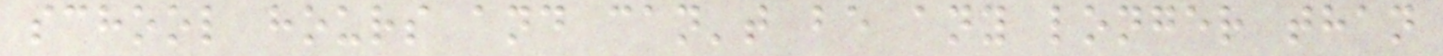school hours and can't be any longer than
